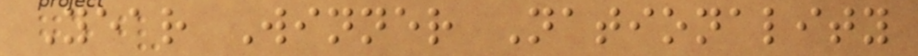Year Winner Nationality
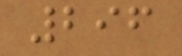296
